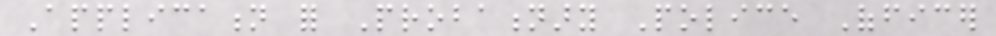Application for Probationary Police Officer
